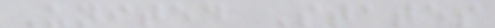United States
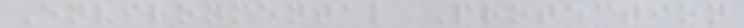Environmental Protection
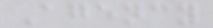Agency
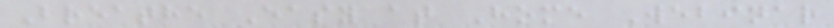Breathe Easy at Home Webinar
